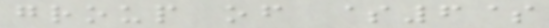group of $6$
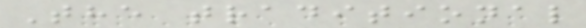The traditional
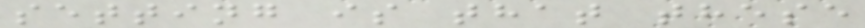setting is that these
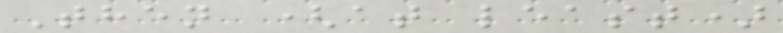Then (at least)
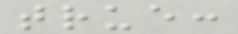true:
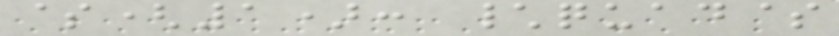$(1): \quad$
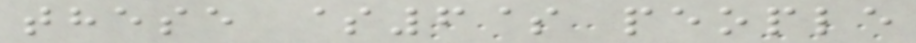these $6$ people
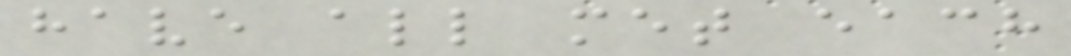have all met each
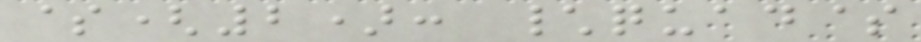$(2): \quad$
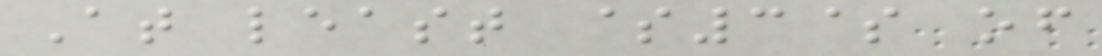At least $3$ of
